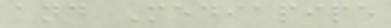and Mediapipe
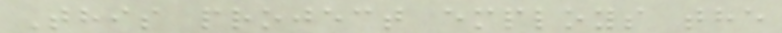This project employs the
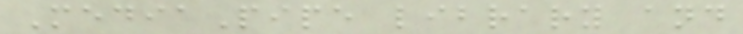MediaPipe library and
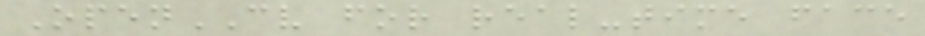OpenCV for real-time face
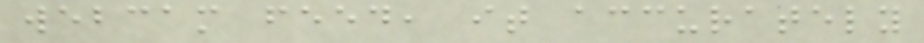webcam feed, it accurately
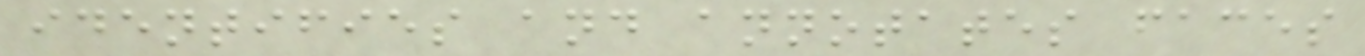identifies and annotates faces
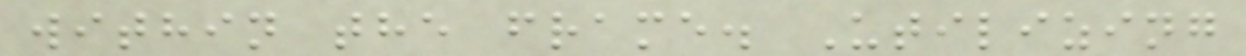within the frame. Utilizing
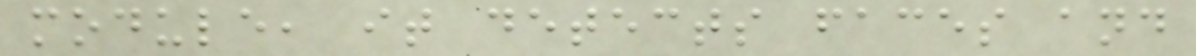module, it detects faces and
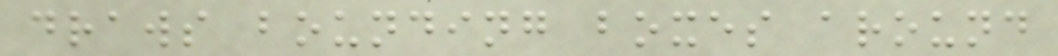draws bounding boxes around
